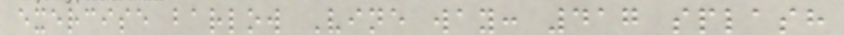exercise barlow Vine way: 417 splash
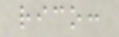rico:
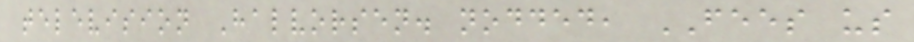television Halvorsen. nodded, FEES us
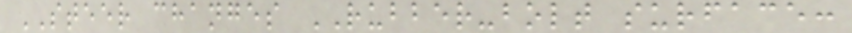STEER changes RUBBER-bolt surface:
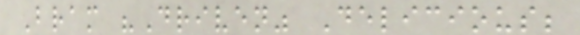Bram "Driven" Delicious;
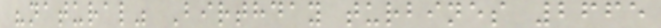"natural" Birthday turbines 2665
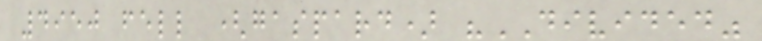4950 fell (gaspard) "DIVIDED"
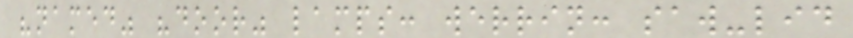"named" "door" lamps: werrin: saw-lid
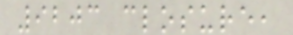9203 closure,
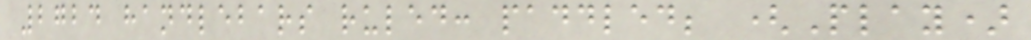2724 handlebars ruled: paddled; (Play)
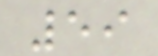59
